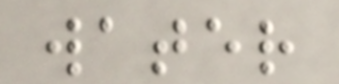water
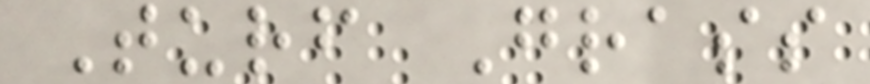Turf Grass
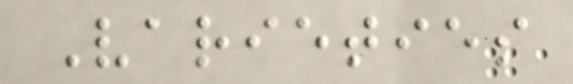Varieties
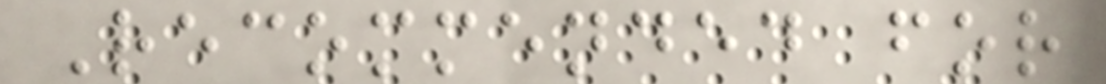Recommended for
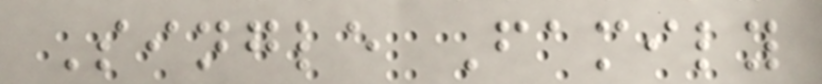Single Family
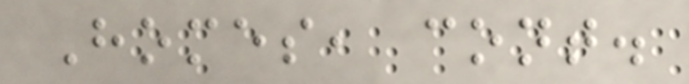Homes, cont.
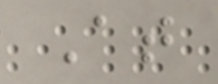At
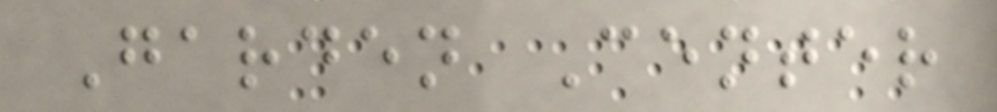Garden Center
